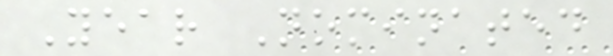Year Nominated
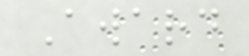Award
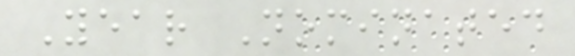Year Nominated
